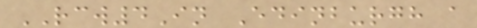RCW4In Edinburgh a
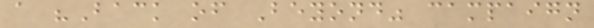a "Back of Beyond" campaign
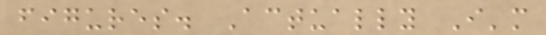figures. Actually I'm
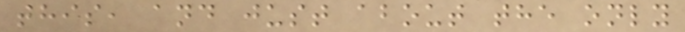this, and just about the only
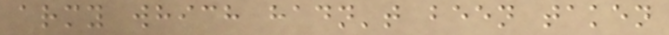army which hadn't been taken
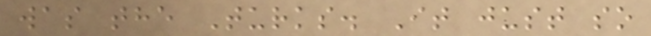was the Turks. It just so
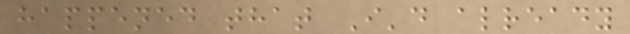happened that I'd already
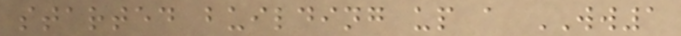started building up a WW1
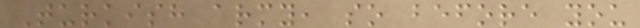Turkish army, so before you
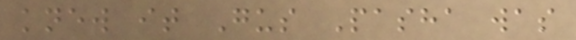knew it Gus Pasha was
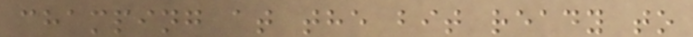champing at the bit ready to
